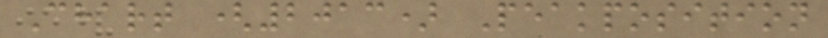Chart (2013) Peakposition
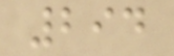294
